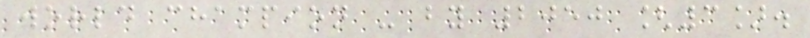world champion - by 2050 [3].
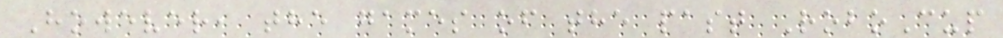However, the games of the past RoboCup
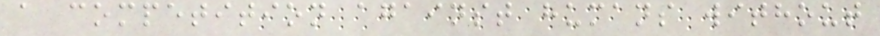a competition against humans without
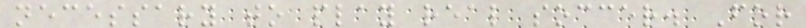necessary to play real soccer. For
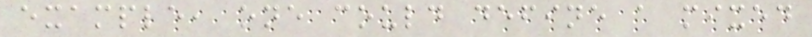example, one could define a mixed
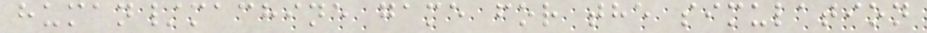human/machine game for the simulation
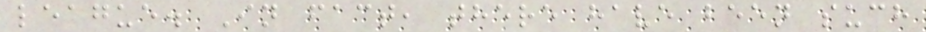league. In fact, there have been such
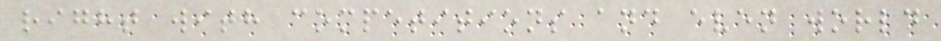right with competitions and even world
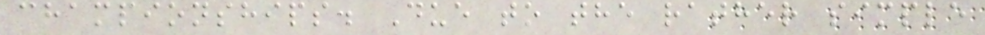championships. Due to the rather simple
